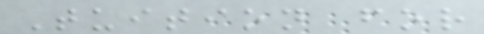Tuition for
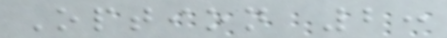Option 2:
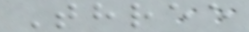Three
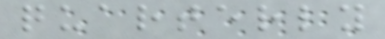quarterly
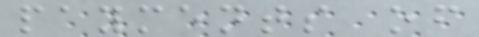payments of
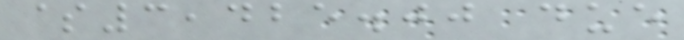$3,425.00 due
